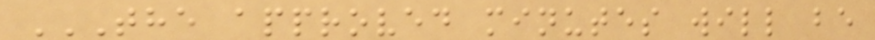THE APPROVED MINUTES WILL BE
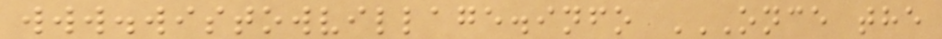www.wistowvillage.info ONCE THE
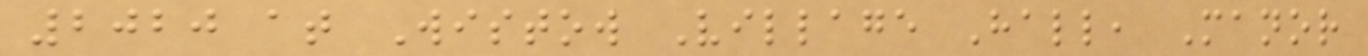2020 at Wistow Village Hall, Manor
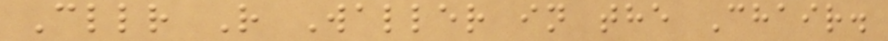Cllr R Waller in the Chair.
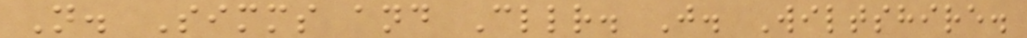N. Simms and Cllr. J. Wiltshire.
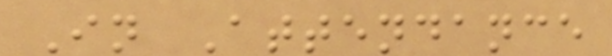In Attendance
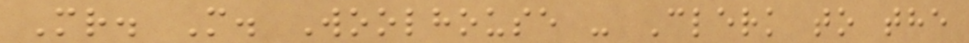Mr. M. Woolhouse - Clerk to the
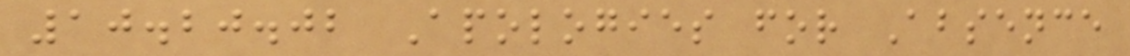10.20.02 Apologies for Absence
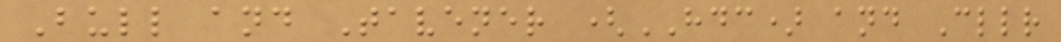Bull and Tavener (HDC) and Cllr
